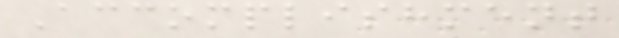Accomplishment
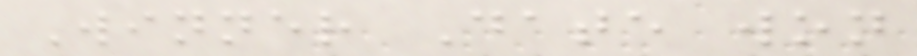Winner Date won
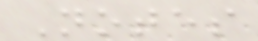Notes
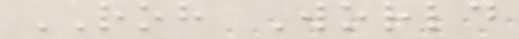ROH World
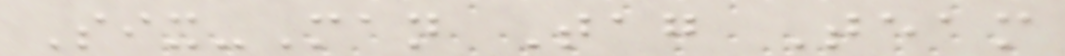Six-Man Tag Team
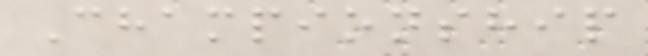Championship
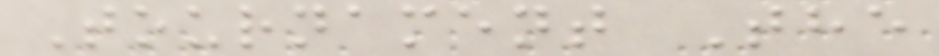Tournament The
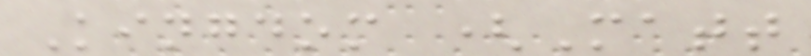Kingdom (Matt
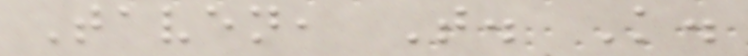Taven, T. K.
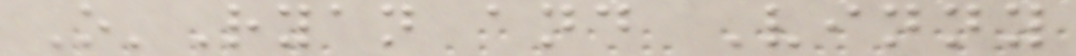O'Ryan and Vinny
